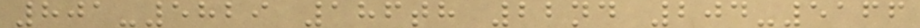801-5829 186th 22nd 204-5166
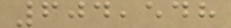604,548
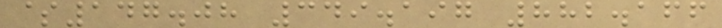$147.08 349.197 882.166
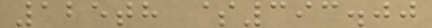125th $393.00
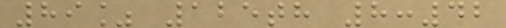89% 125th 8:42
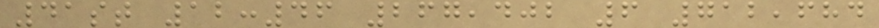41st 12:46 267,402 6 712,684
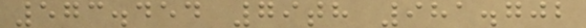573.454 79th 981.702
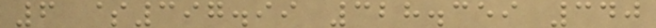6 $397.99 328.359 340
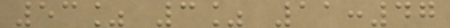53% 3% 11:47
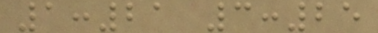1:21 3:25
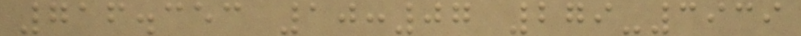716.353 10:07 279-3939
